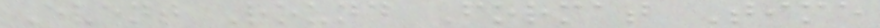Event Round Format Time
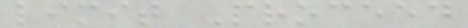limit Proceed
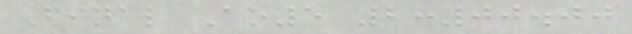Final Ao5 2:00.00
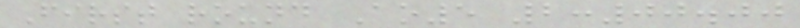First round Ao5 2:00.00
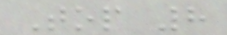Top 8
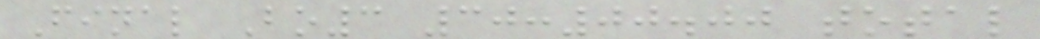Final Bo3 30:00.00 total
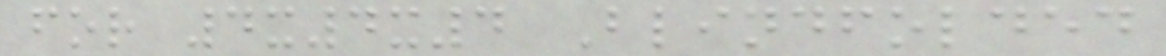for 4x4x4 Blindfolded
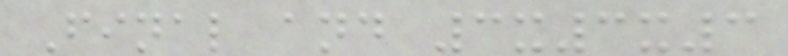Final and 3x3x3
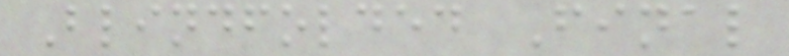Blindfolded Final
